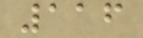116
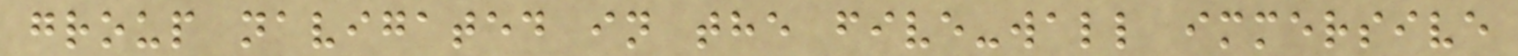group navigated in the five-wall immersive
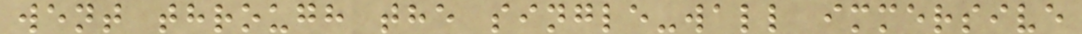went through the single-wall immersive
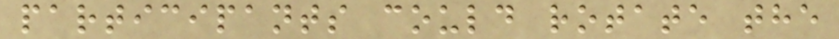participants could rotate the
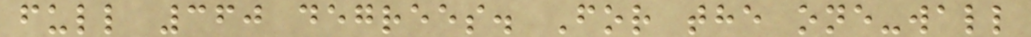full 360 degrees. For the one-wall
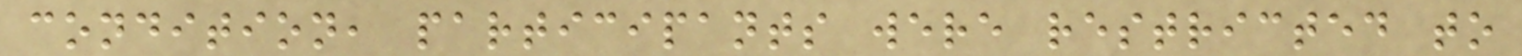condition, participants were restricted to
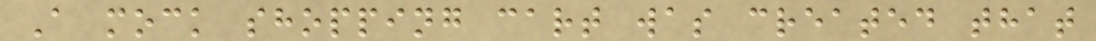A mock shopping cart was created that
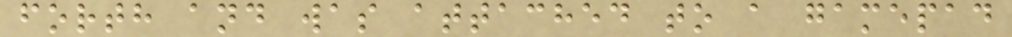forth and was attached to a gamepad
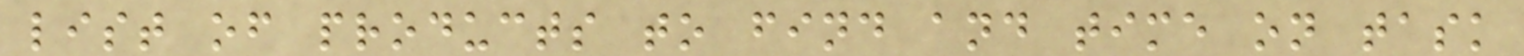list of products to find and time on task
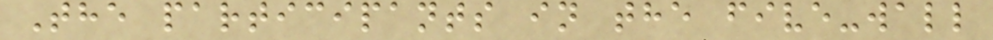The participants in the five-wall
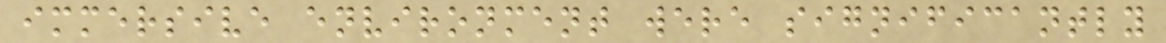immersive environment were significantly
